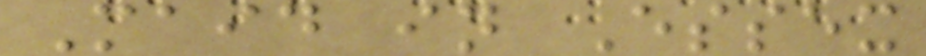Maid in Essex
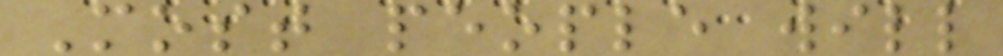Most people will
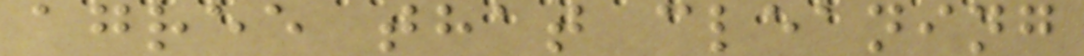agree that cleaning
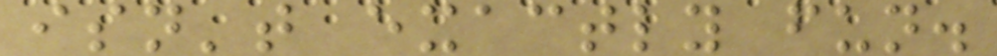isn't exactly fun.
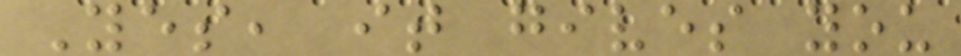Yes, it gives you
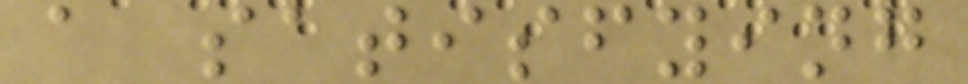a satisfying
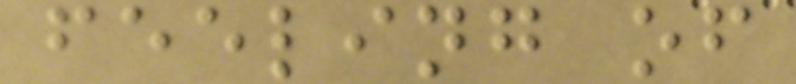feeling of
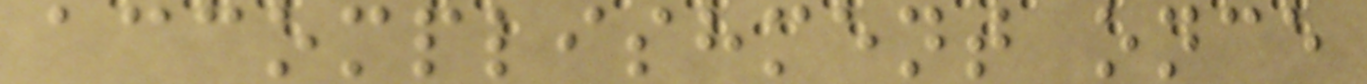accomplishment once
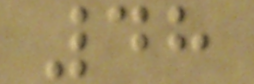48
